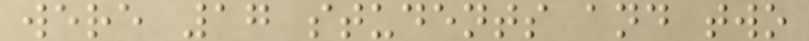were 17 students and two
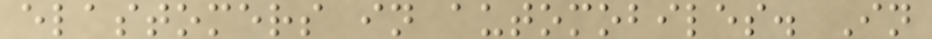elastomers in automobiles. In
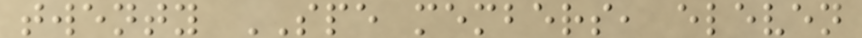twenty SPE members, eleven
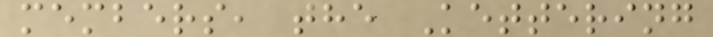members, the Kettering
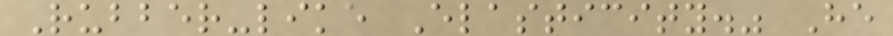Rubber-like Elasticity." He
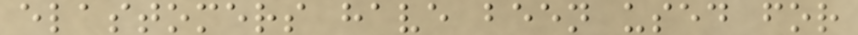elastomers have been used for
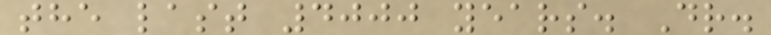the last 4000 years. Dr.
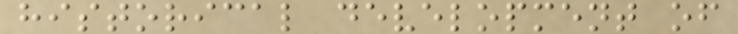historical development of
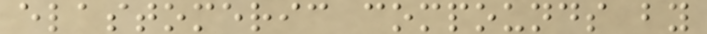elastomeric compounds by
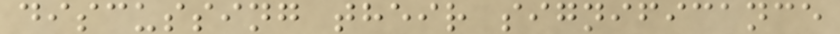discussing their significance
